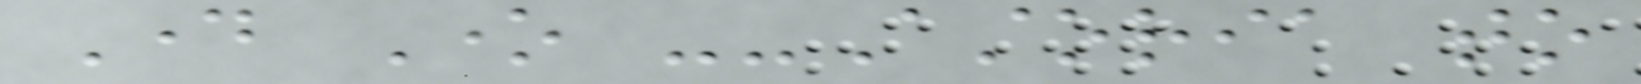Day One --Astoria to
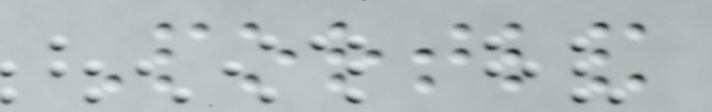Portland
